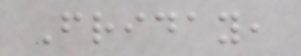Friday,
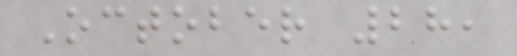October 28,
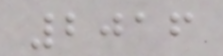2016
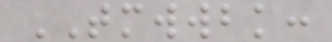TMWWBK:
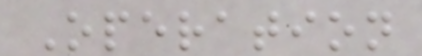Operation
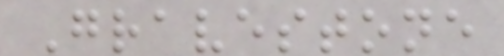Gravestone
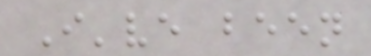I've been
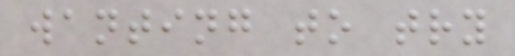wanting to try
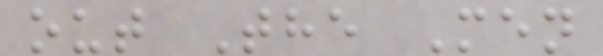out The Men
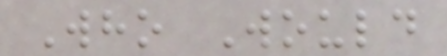Who Would
